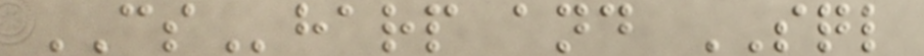CSharp and SQL
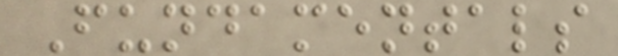Fundamentals
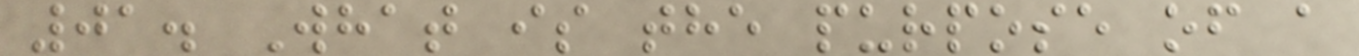01. What is the purpose of a
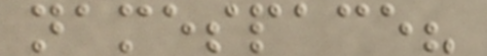namespace?
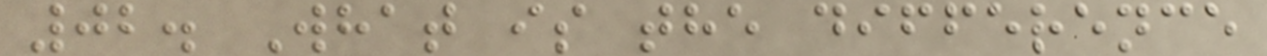02. What is the difference
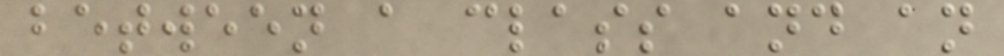between a class and an
